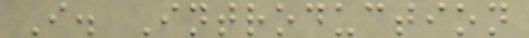I. Introduction
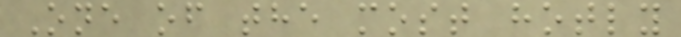One of the most hotly
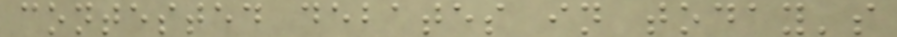contested debates in today's
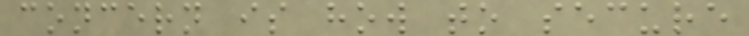concern is how to secure
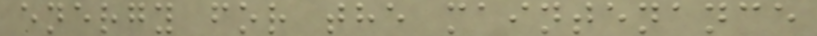energy for the maintenance
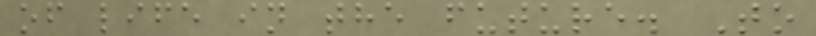of life in the future. To
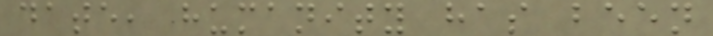date, humanity has been
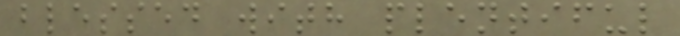blessed with plentiful
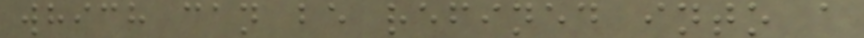which can be refined into a
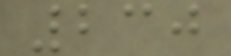230
